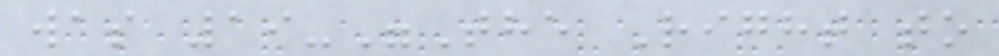was 19-"The Right to
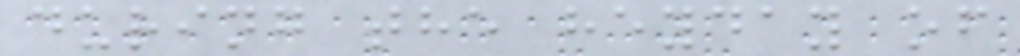during the heyday of
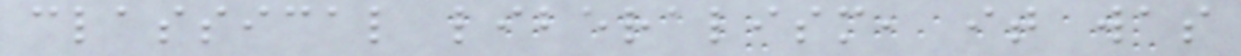classical liberalism, it was
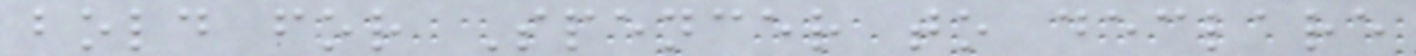bold for Spencer to declare
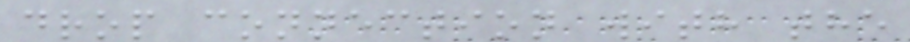drop connection with the
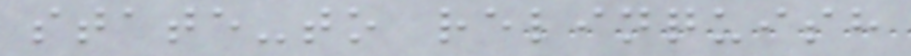state-to relinquish
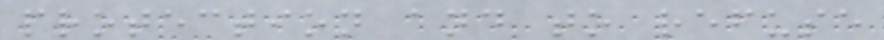protection and to refuse
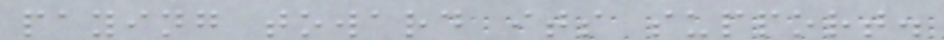paying toward its support.
